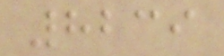8239
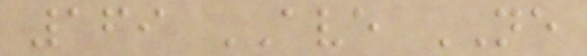169 AVE NE
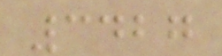3427
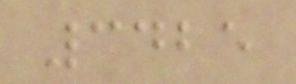3425
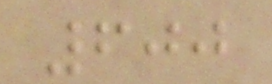600
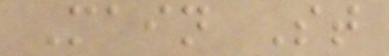Main St
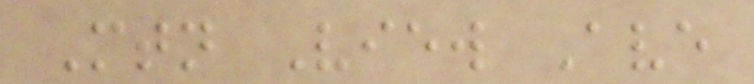Mtn View Ave
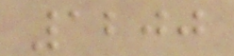1200
